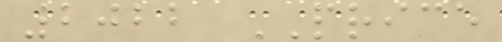2022 PRICE
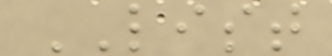LIST
